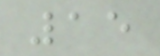15
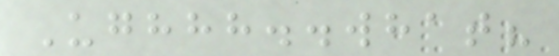Ughhh..what?
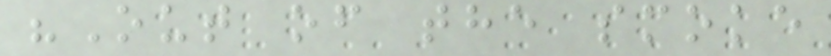"Out of the smoke
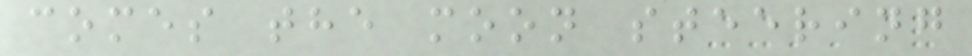comes the moon steering
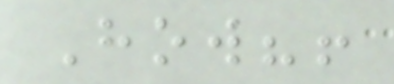How?!
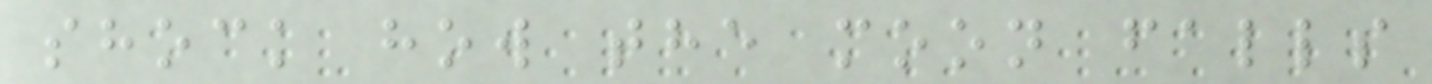shock how the moon falls
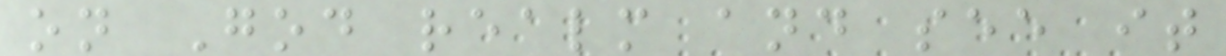on God realm and see it
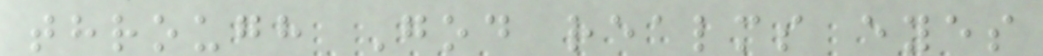through God realms eyes
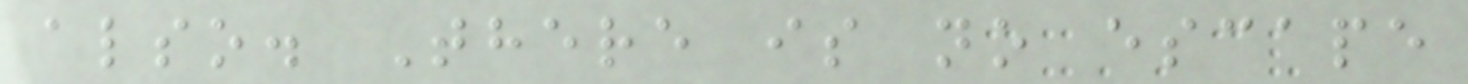also. There is no escape
